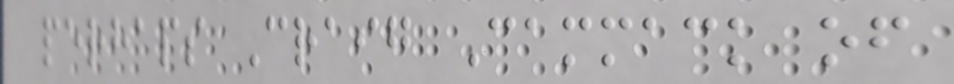perhaps Craig Cammack of
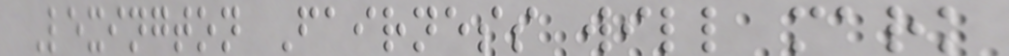Lexington Fairness will mark
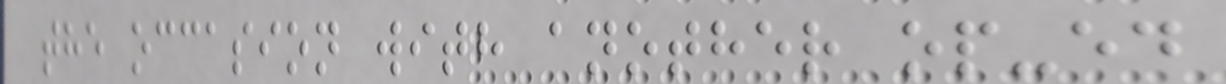the occasion with another op-ed
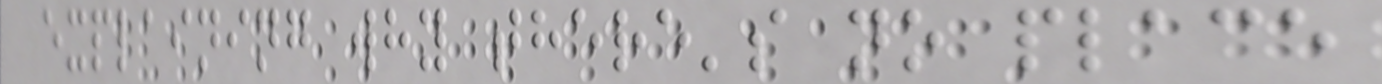explaining why there's no place
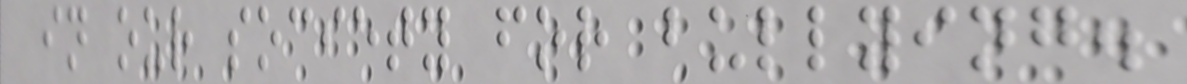in our society for bullying.
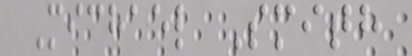Michael Smith
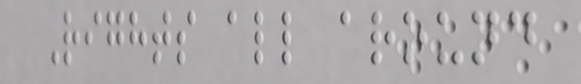Rights all around
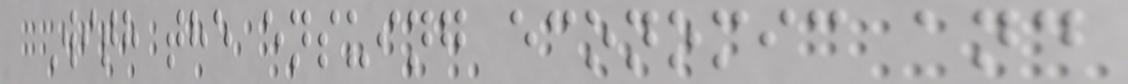With the ensuing economic and
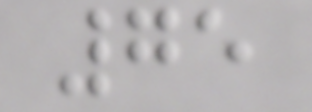75
